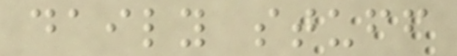daily stuff
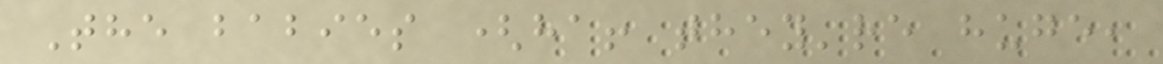The babies (ha! they're huge,
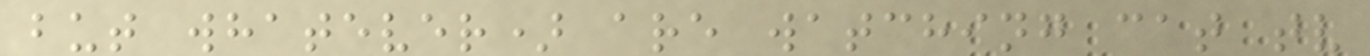but whatever) are watching cat tv
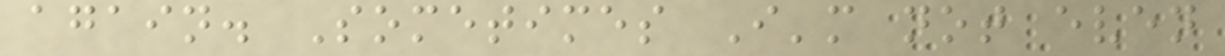again. Sometimes I'm not even
